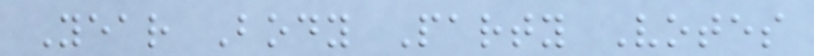Year Body Party Votes
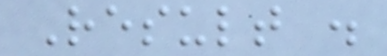Result .
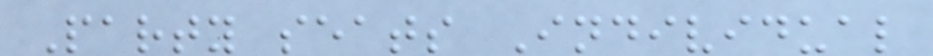Party seats Individual
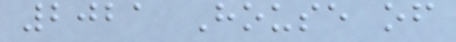2021 House of
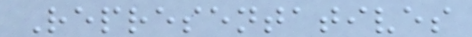Representatives
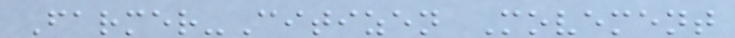Farmer-Citizen Movement
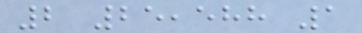2 25,588 1
